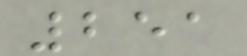251
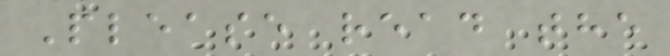Please read the
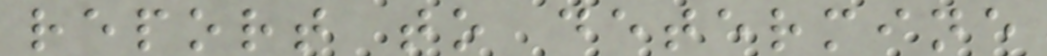report to determine
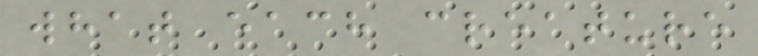what each creature
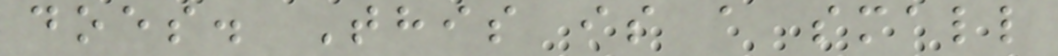does. This is a small
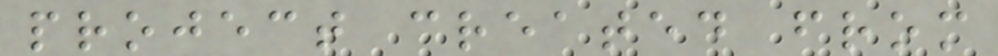project created from
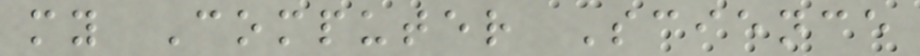my Computer Science
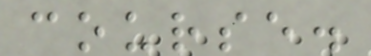course.
